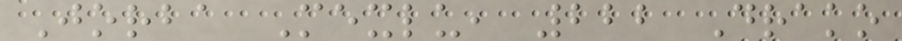Jorba Mexlu, 222 Drako
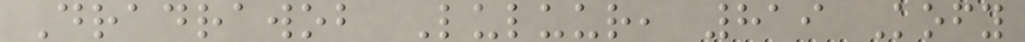Dradrawob Luluur, 819 Kofy
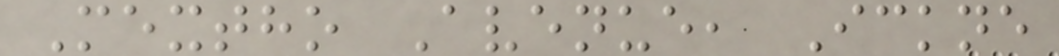Mextho Avenue, Ickne
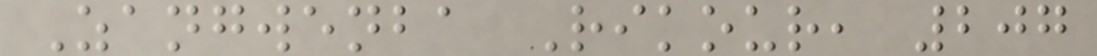Zangwenba Rikour, 207
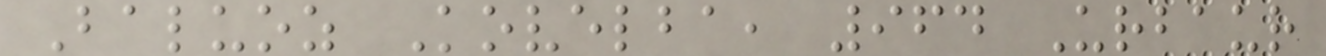Baluoz Kovelba, 964 Urbaur
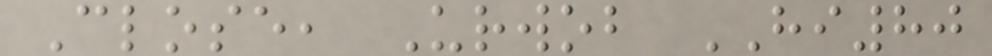Close, Urwob HI80
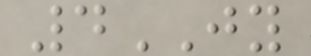4JY
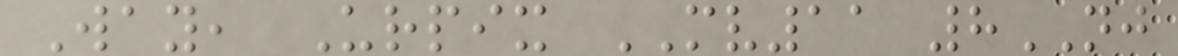Way, Urpix MV11 8NJ
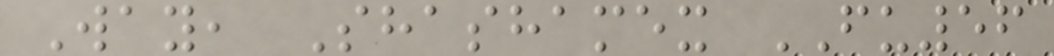Way, Shashamex FU56
